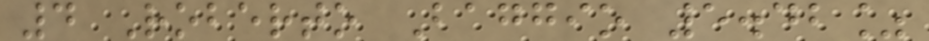4 Roberto Baggio 5.42%
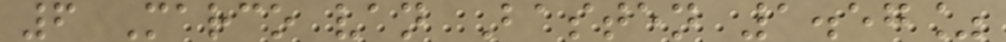6 Marco van Basten 1.57%
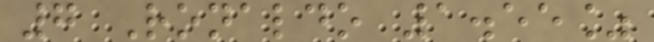7 Ronaldo 1.55%
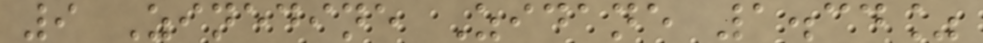9 Zinedine Zidane 1.34%
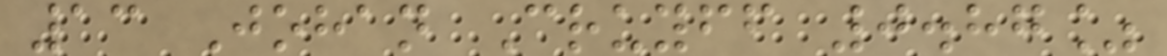13 Johan Cruyff 0.87%
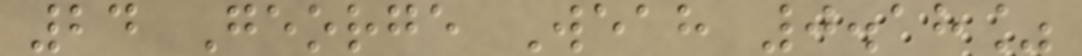24 George Weah 0.18%
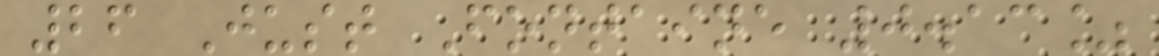26 Just Fontaine 0.13%
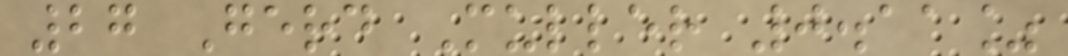27 Gerd Muller 0.11%
